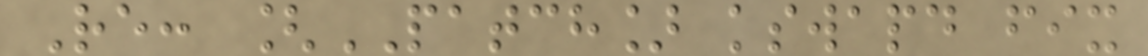Re: [PATCH] kswapd fix
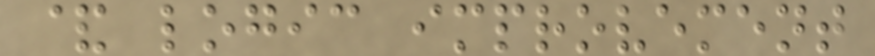& logic improvement
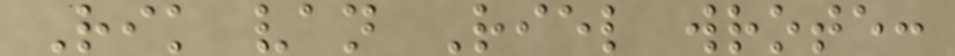Rik van Riel wrote:
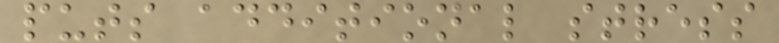puts additional stress
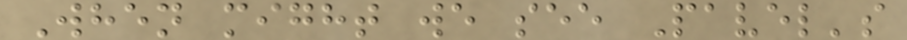When might we see Pavel's
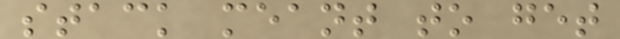stack meant to get
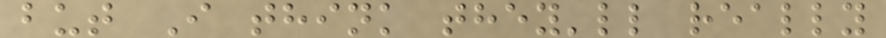but I think they'll really
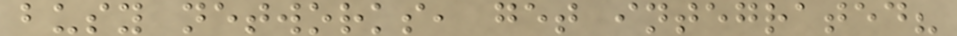busy networks, get integrated?
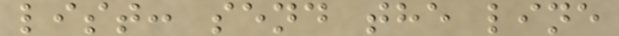list: send the line
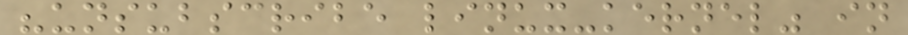"unsubscribe linux-kernel" in
